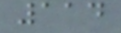114
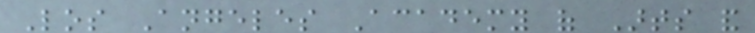Los Angeles Academy of Arts and
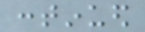continued
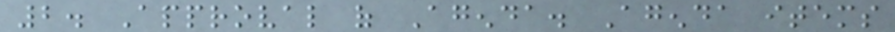2. Approval of Agenda. Agenda items
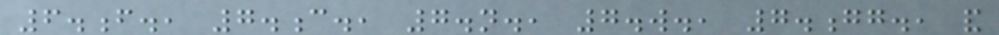6.f., 7.c., 7.n., 7.w., 7.gg., and
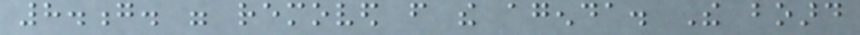8.g. were removed from the agenda. The board
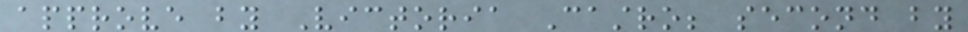approve by Victoria Castro; second by
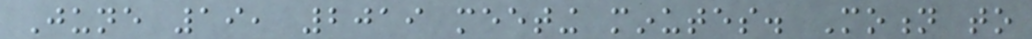June 19, 2019 meeting minutes. Motion to
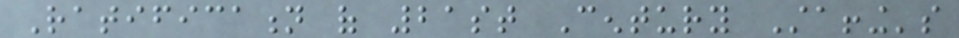Ratification of 21st Century Staffing's
